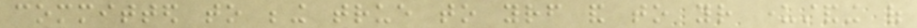committed to being true to yourself and to your understanding of
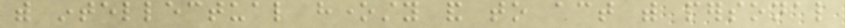with intellectual honesty and to act with personal
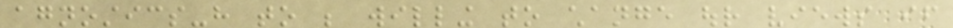agnostics-have to be willing to change our views if
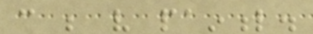can be very painful.
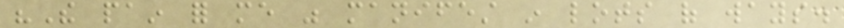"The pain for me was manifest in lots of ways.
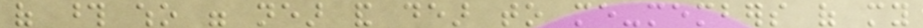of those who were near and dear to me-members of my
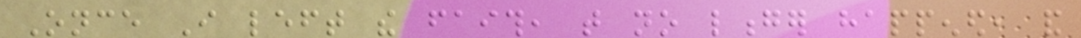Once I left the faith, that no longer happened, and
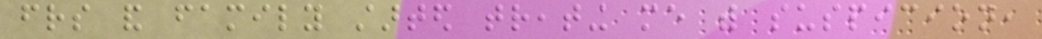friends and family started treating me with suspicion,
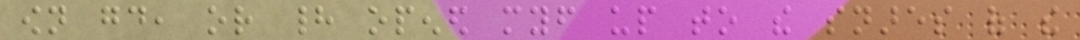own good, or had opened myself up to the snares of the
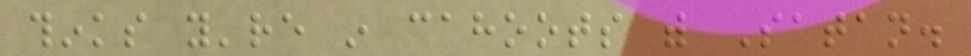thinks you're in cahoots with Satan.
